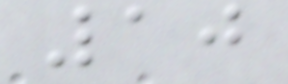10
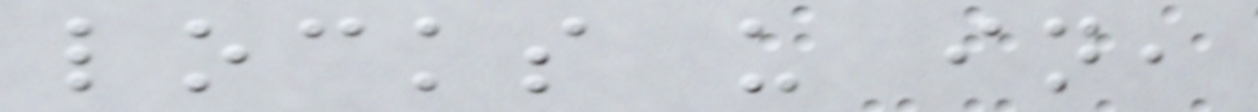locks us in,
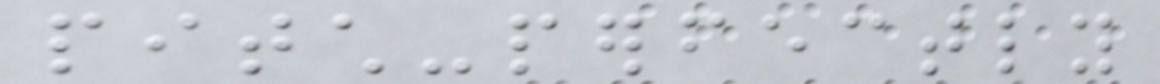pitch-perfectly
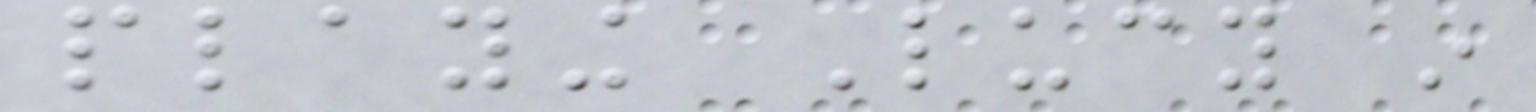playing Lucy in
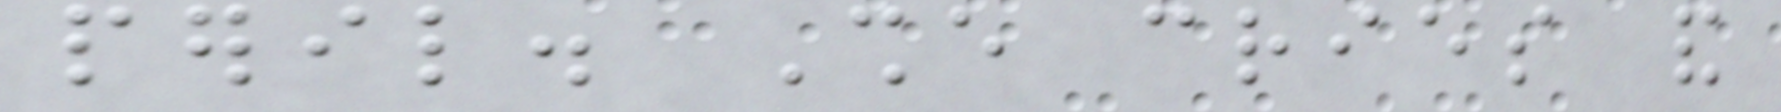peril. She cries and
